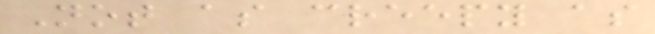Not as creepy as
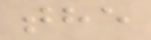the
